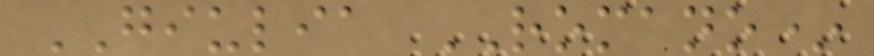GIULIA ROMANO*
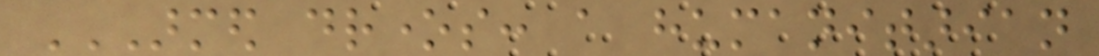ARMED DRONES: A HUMANITARIAN
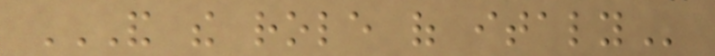AND THE ROLE OF ITALY
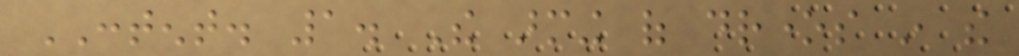CONTENT. 1. The arming of drones in the
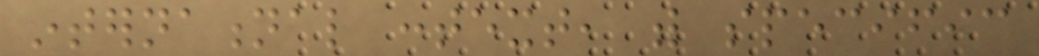international context, with specific
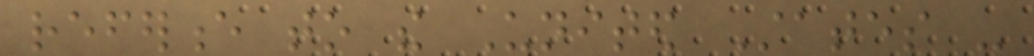reference to the United States -
